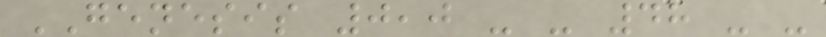GENESIS 0,0 - - 48 - -
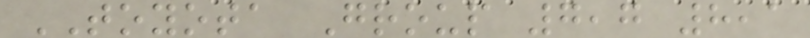TOYOTA Group 7,7 8,1
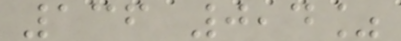136 0,4%
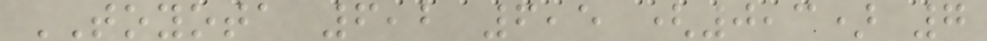TOYOTA 6,2 6,5 (0,3) 7
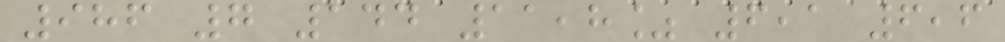986 7 144 11,8% 6,1 6,6
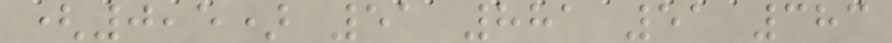(0,5) 51 881 51 383
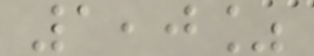1,0%
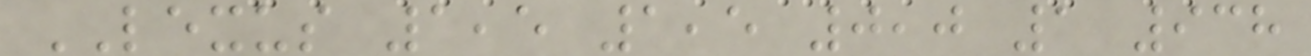LEXUS 1,5 1,5 0,0 1 938
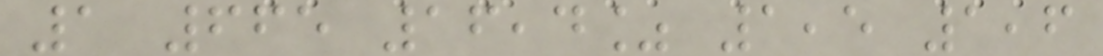1 665 16,4% 1,5 1,6
